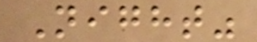Night"
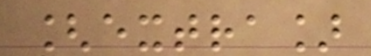[extra]
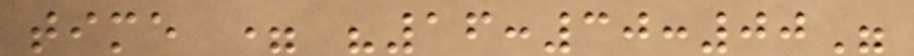time = "16:30:00"
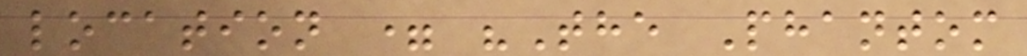location = "The Phantom
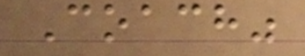Coach"
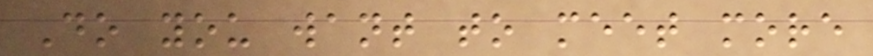Do you want to meet more
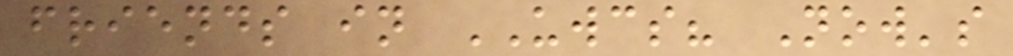friends in UWCS? Now's
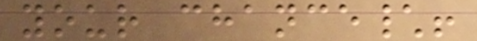your chance\!
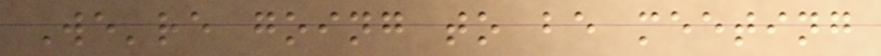We're going to be meeting
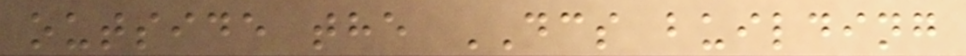outside the DCS building
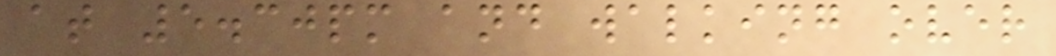at 5.30pm and walking over
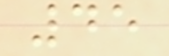45
